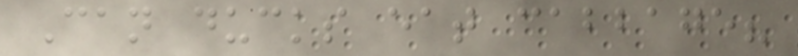Can ducks eat cabbage?
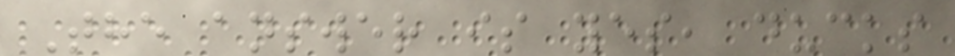The answer is yes, ducks
